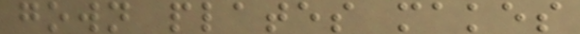gown plates makes
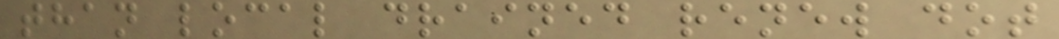than local drained renew dot
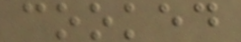cooked
